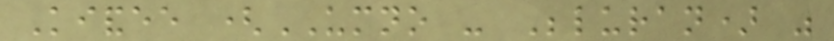Kiandee (UMNO - Beluran) was
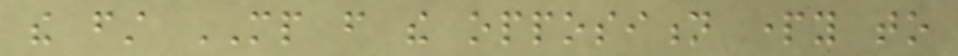the first MP from the opposition party to
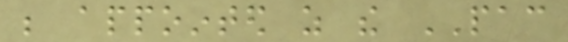be appointed as the PAC
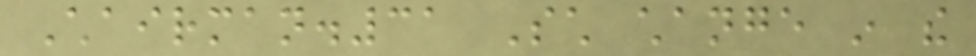Chairman.31 Such change in the
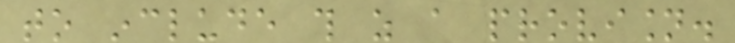to include this as a provision.
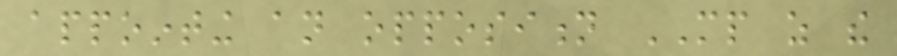appointing an opposition MP as the
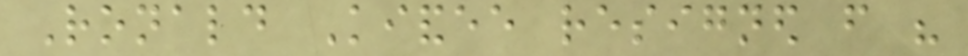Ronald Kiandee resigned from his
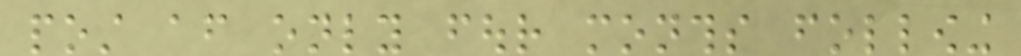post after only four months following
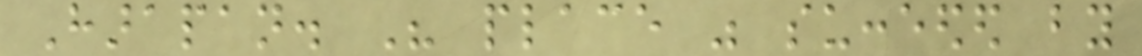Harapan. His place was succeeded by
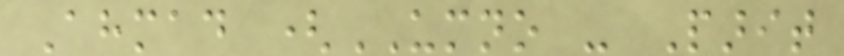Ahmad (UMNO - Parit
